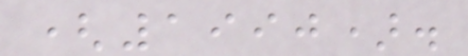(1990).
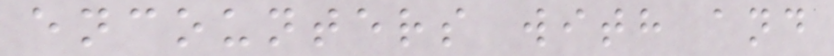encounters with and
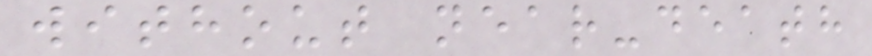without near-death
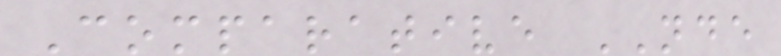Comparative NDE
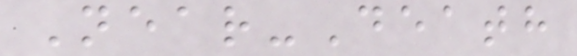Near-Death
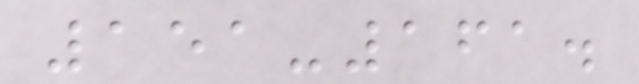151-161.
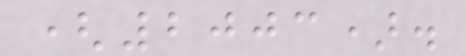(2003).
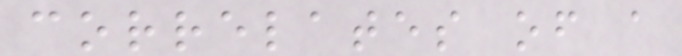correlates of a
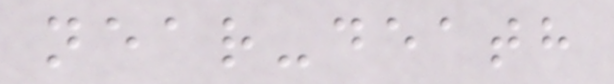near-death
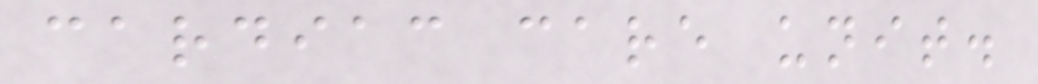cardiac care unit.
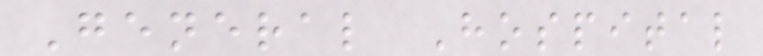General Hospital
